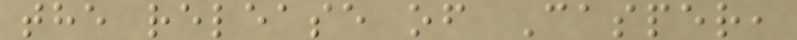the release of Casper,
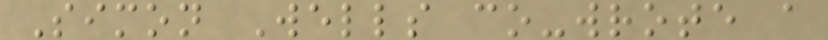Simon Wells co-wrote a
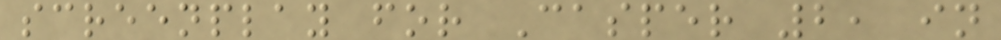screenplay for Casper 2, in
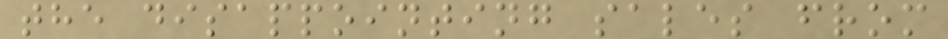the disappointing sales from
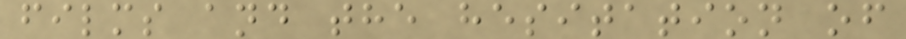films and the hesitation of
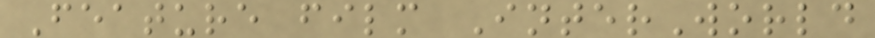Feature film InterWorld
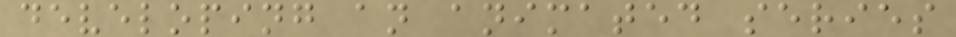developing an animated series
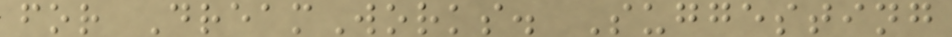for DreamWorks. Suggesting
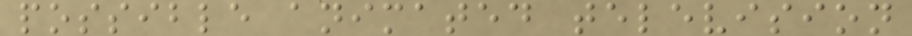possible animated television
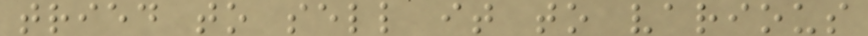tried to sell it to various
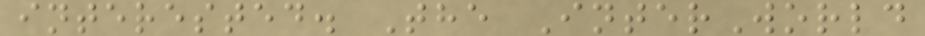interested. The InterWorld
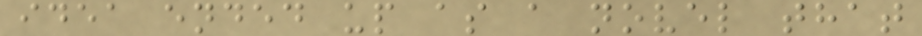idea ended up as a novel that
